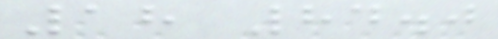18 84.0
